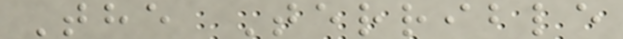The Terrible
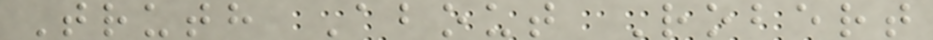Truth About Robert
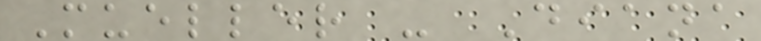Mueller - Diana
